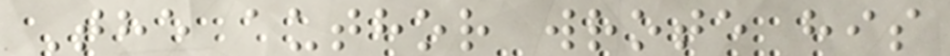The author wrote his
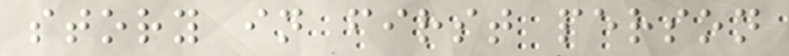story in first person
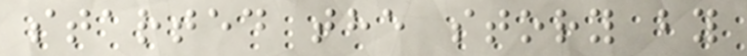started the story by
